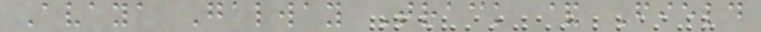Avaya Galway Track & Field
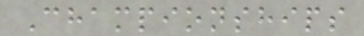Championships
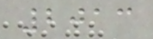2013
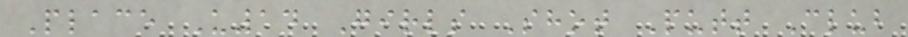Place U14 Girls Shot Putt Club
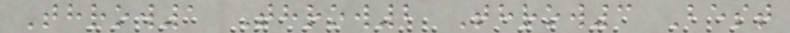Throw1 Throw2 Throw3 Best
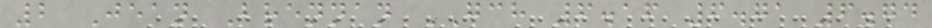2 Jean Brennan GCH 6.16 6.71 6.74
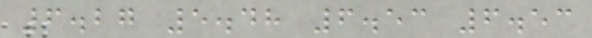6.27 5.48 6.53 6.53
